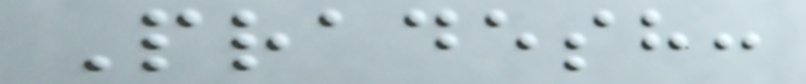Pradesh:
